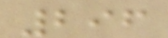296
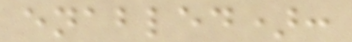enabled):
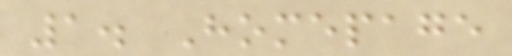1. Homepage
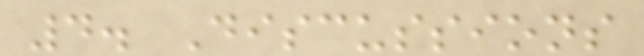4. Discussions
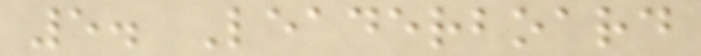5. Leaderboard
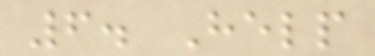6. Help
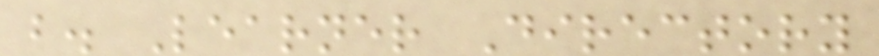b. Learner Directory
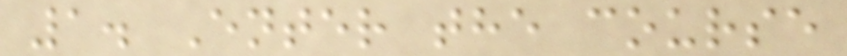1. Enter the course
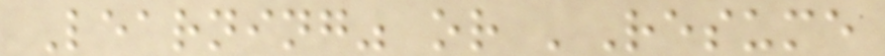Learning" or 'Resume
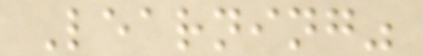Learning"
